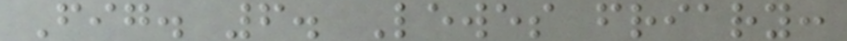Fig. 6. Lewes friary:
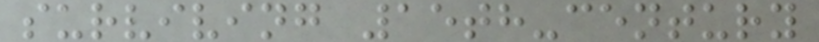surviving 15th-century
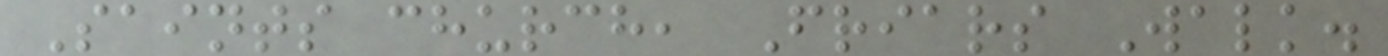Saints church, Friars Walk.
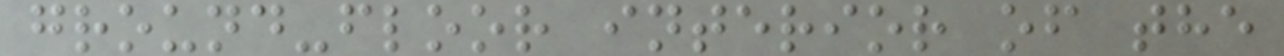ground-floor interior of the
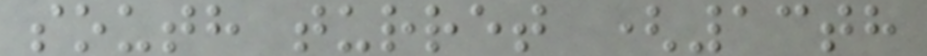south turret (13th
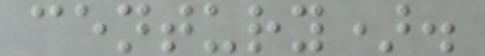century).
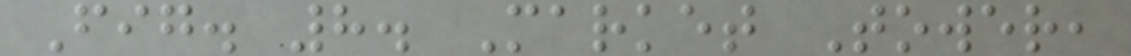Fig. 8. Market Tower,
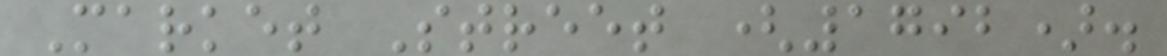Market Street (1792).
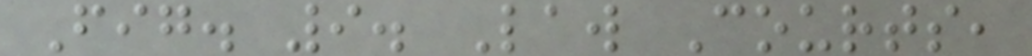Fig. 9. Law Courts,
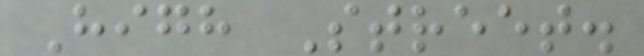High Street.
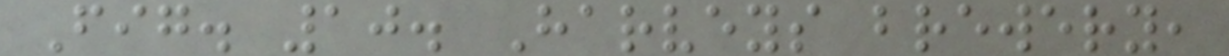Fig. 10. Harveys brewery,
